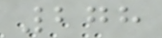278
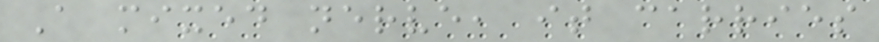A mixed nerve, it carries
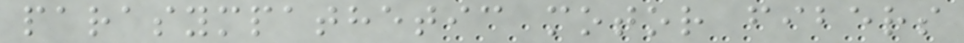parasympathetic motor fibers
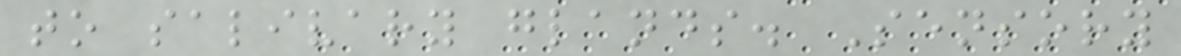to salivary glands. Sensory
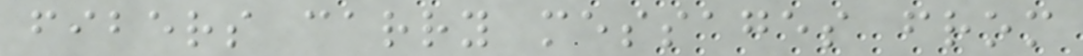fibers carry messages from
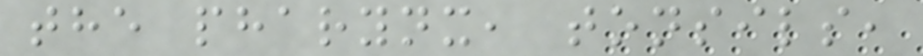the pharynx, tonsils,
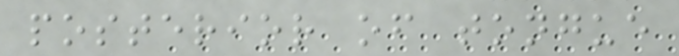posterior of tongue
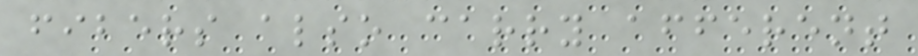fibers also carry afferent
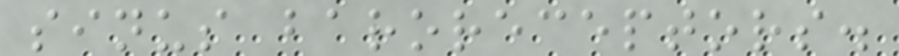sinus baroreceptors.
